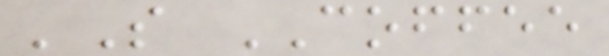'S COFFEE
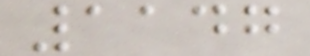1147
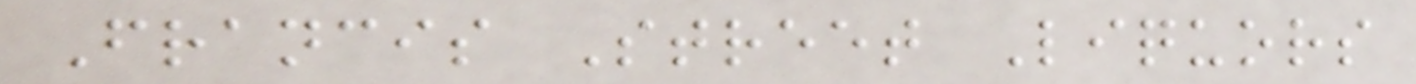Francis Street Liquors
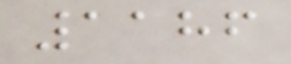1186
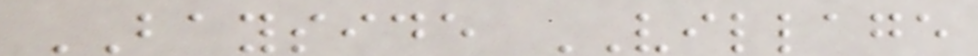BAYSIDE VILLAGE
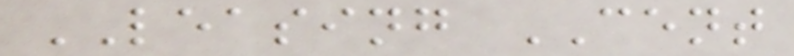LEASING CENT
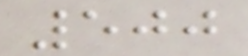500
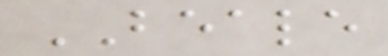BEALE
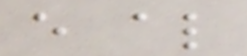e al
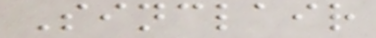Sinclair
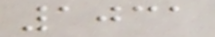1031
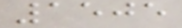1505
